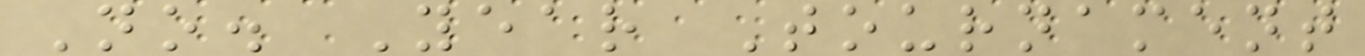No. Year Tournament
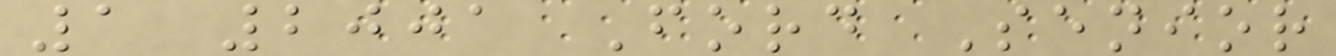1 2001 Ford Senior
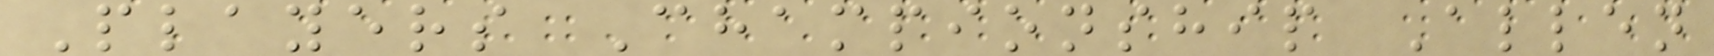Players Championship Allen
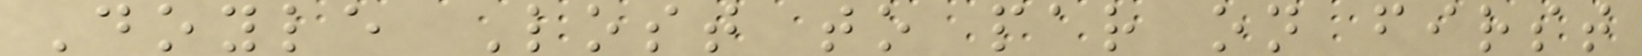Doyle Lost to par on first
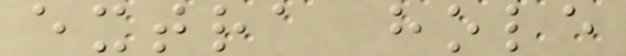extra hole
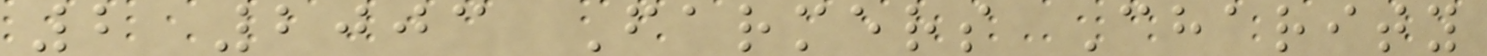2 2003 Farmers Charity
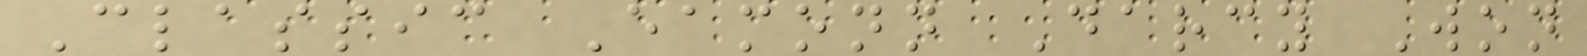Classic Eamonn Darcy Won
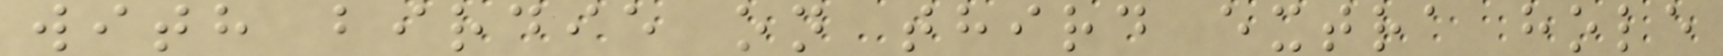with birdie on third extra hole
